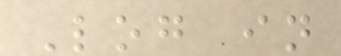Log in
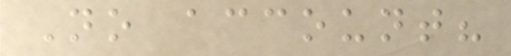No account?
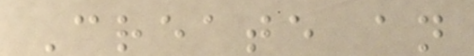Create an
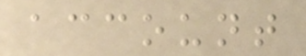account
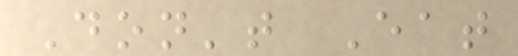Don't Eat
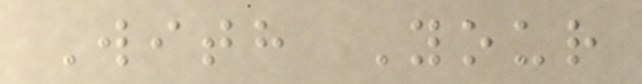With Your
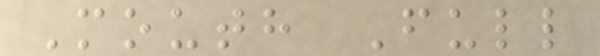Mouth Full
